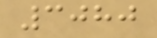3080
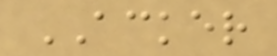ACKER
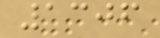1306
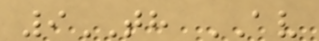9TH AV
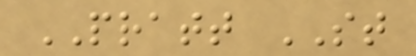PRATT ST
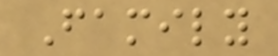Family
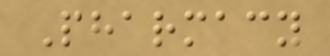Pharmacy
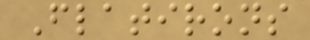Flatirons
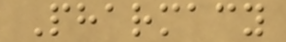Pharmacy
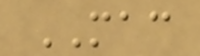MAC
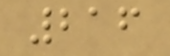216
